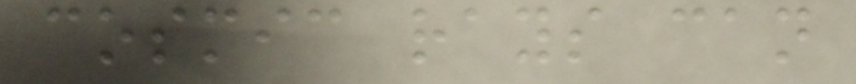cosmic rays can
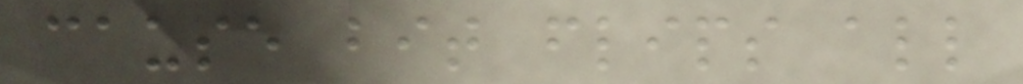cause bit flips all
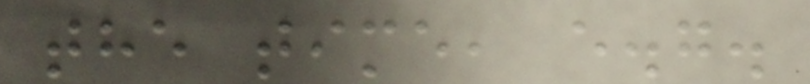the time, e.g.
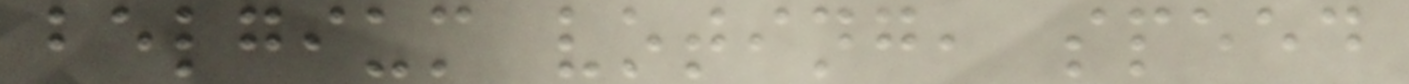belgium voting, speed
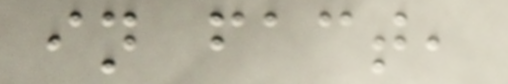in fact,
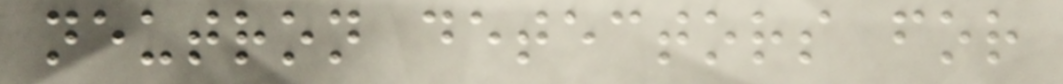neutron detectors for
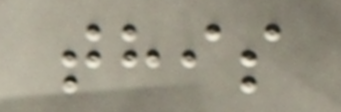this
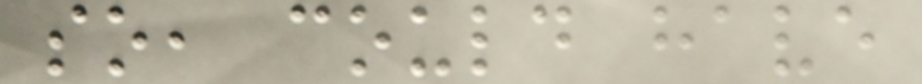so, could have
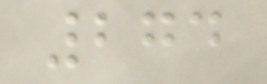274
